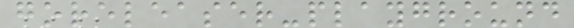goreleaser-playground
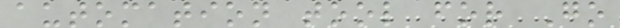automation tool for Go
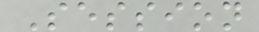Session
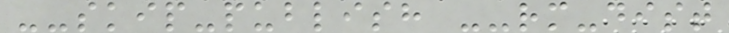--skip-publish --rm-dist
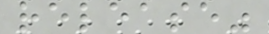release"
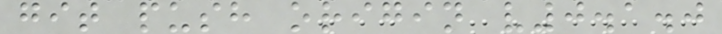git push origin v0.1.0
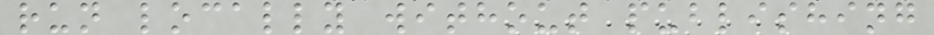run locally without publishing
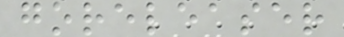goreleaser
